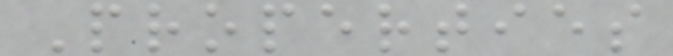Properties
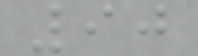90
